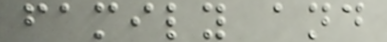family and
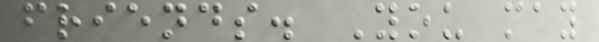friends. You may
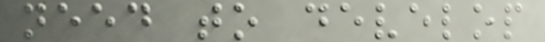need to develop
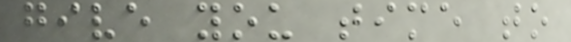give you time to
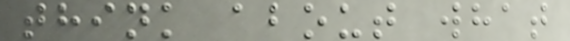think about what
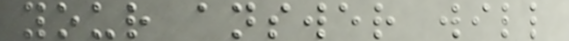your answer will
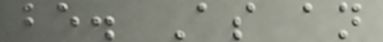be. As an
